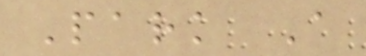Park A
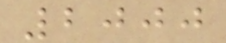2000
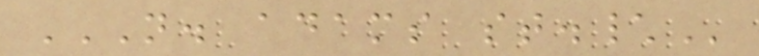N. ADAMS ST.\
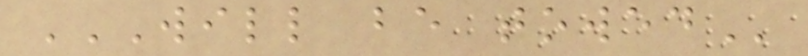WILL BE TOWED
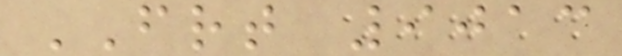FRT 9013
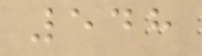548
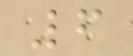6
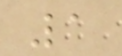1
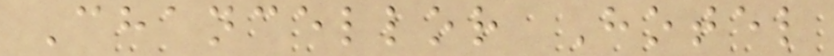Chancellor Hotel
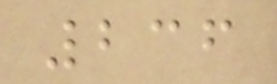236
